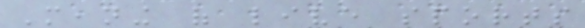Meaning of live sports
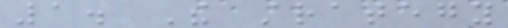1. The strategy
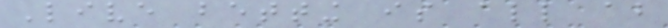Live betting is all about
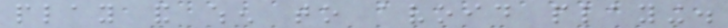play and when to avoid playing.
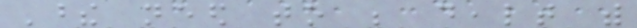These need to be dealt with
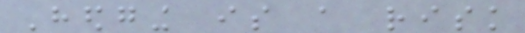Hedging is a risk
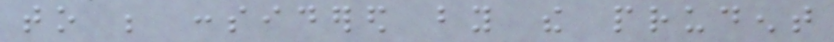to be considered by the prudent
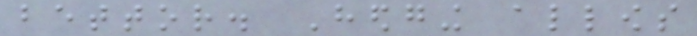bettor. Hedging allows
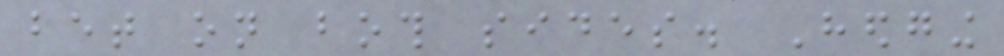bet on both sides. Hedging
